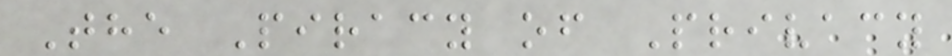The Piracy of Privacy
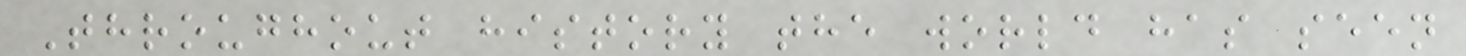Throughout history the world has seen
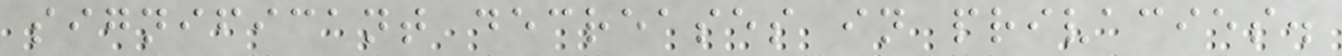significant decreases in privacies.
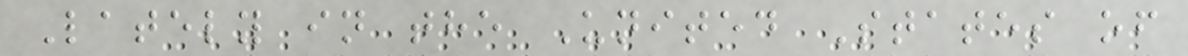Lately in the United States of
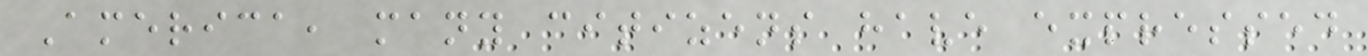America, many citizens have expressed
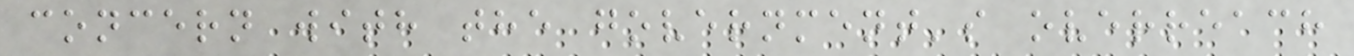concern with the government's overreach
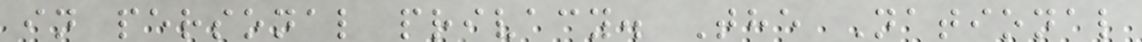in personal privacy. The National
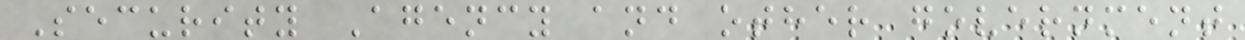Security Agency and other government
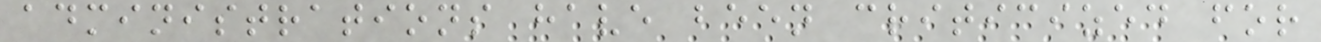administrations have been criticized for
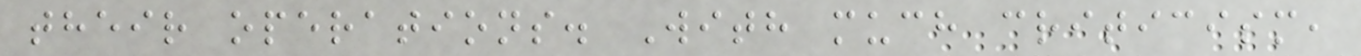their operations. With much criticism,
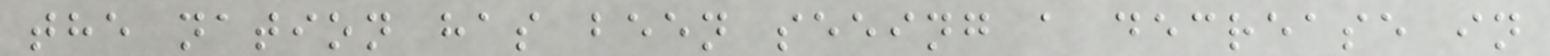the nation has been seeing a decrease in
